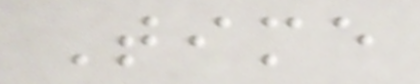Time
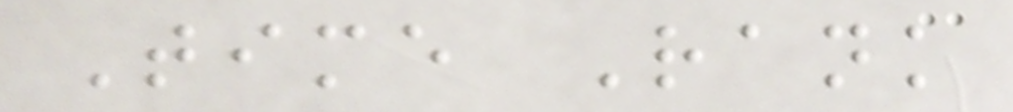Time Rank
